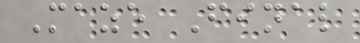Maze Final
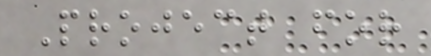Project for
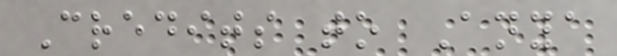Credits to Anya
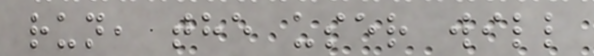run, the user will
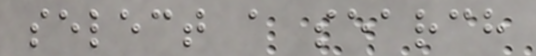select a search
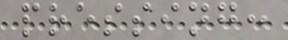pressing:
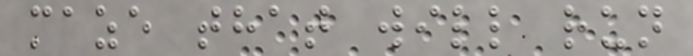maze that will run
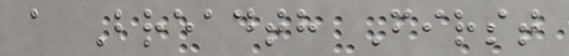a Breadth First
